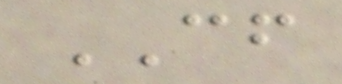CF
